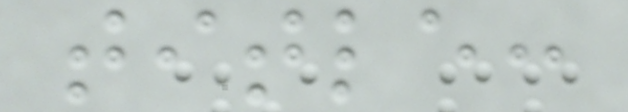title:
